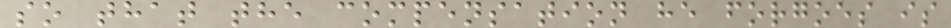so that the compensation he forgoes is
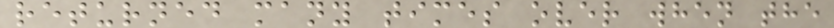returned many times over when the
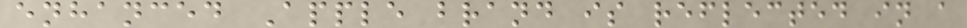enhanced Apple brand is reflected in a
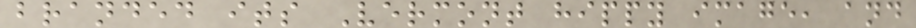branded its Vermont hippy image, and
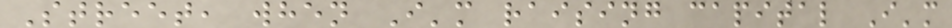Street, when I'm raising capital I'm
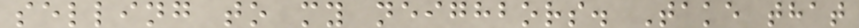selling to my neighbors. Take that
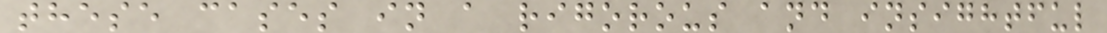these cases in a rigorous and insightful
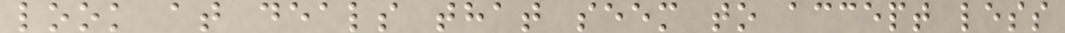look at deals that seem to accept less
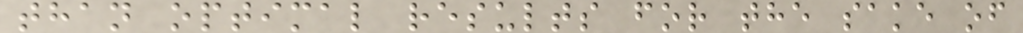than optimal results for the sake of
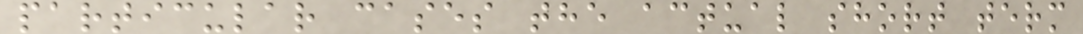particular cases the actual short term
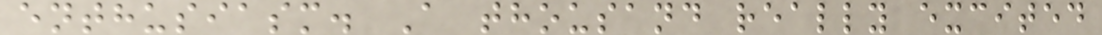enthusiasm. A thousand really excited
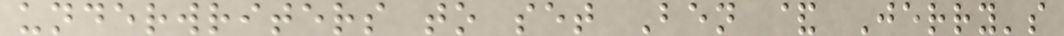underwriters to set Ben & Jerry's
